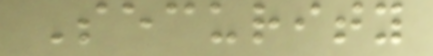Security
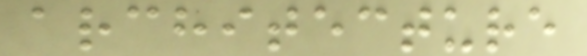architecture
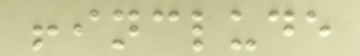!include
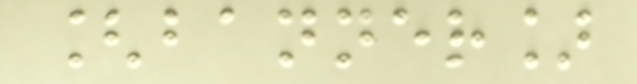[banner]
